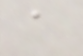a
